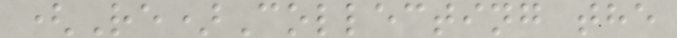(Re)Collecting the
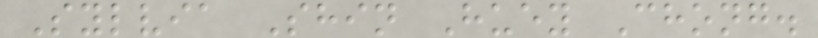Sylvia Shin Huey Chong.
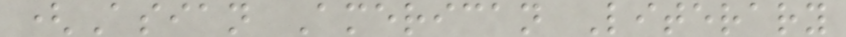(Asian American Literary
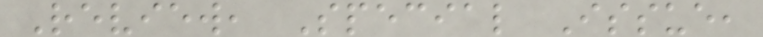Review, Special Issue,
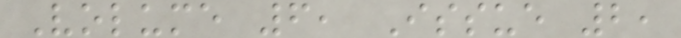Volume 6, Issue 2,
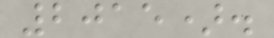2015).
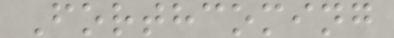Forthcoming
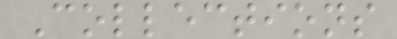Collections
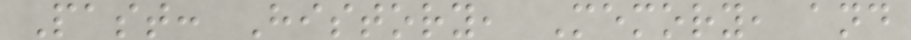Past: History, Memory, and
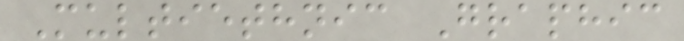Multiethnic Graphic
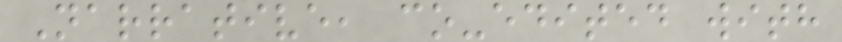Narrative, co-edited with
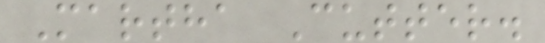Martha Cutter.
